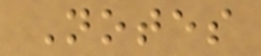Notes
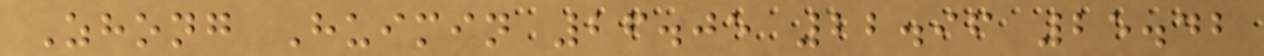Zhong Huimin 26.05 22.96 25.42
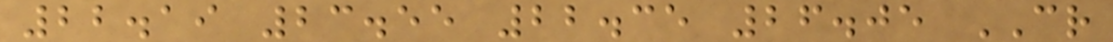22.19 23.55 22.35 26.05 CR
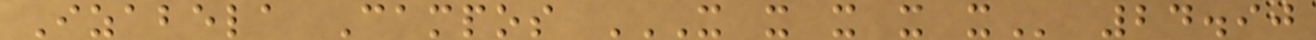Izabela Campos X X X X X 24.90
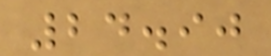24.90
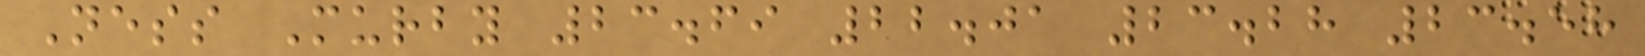Ness Murby 23.69 22.01 23.28 23.58
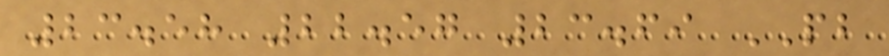23.58 22.57 23.69 PB
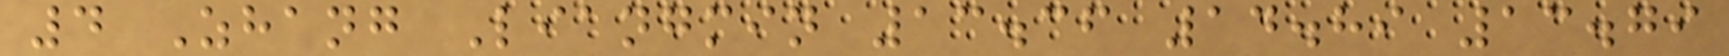4 Zhang Liangmin 13.36 14.89 13.79
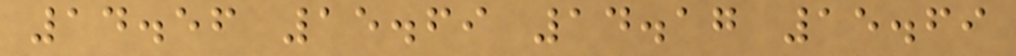14.56 15.69 14.17 15.69
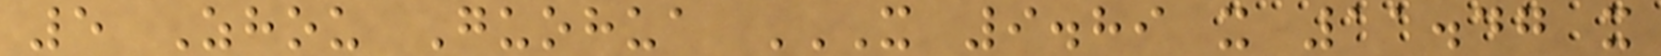5 Zhou Guohua X 9.89 X 11.47 X
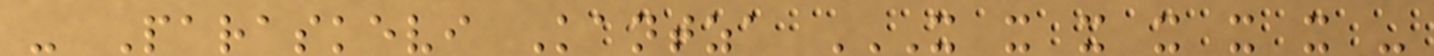- Paraskevi Kantza X X X X X X -
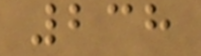238
